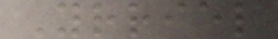Yrriel
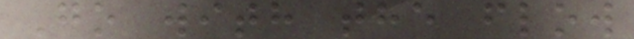Go with the flow
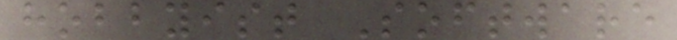hobbyist Software
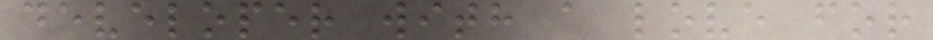developer with a love for
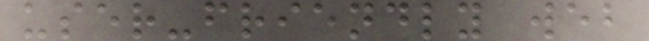user-friendly web
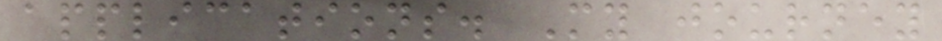applications. My journey
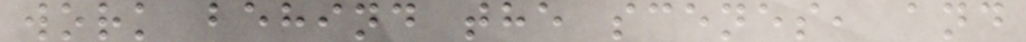work behind the scenes, and
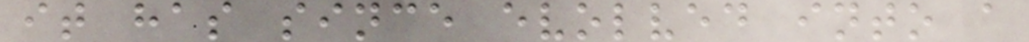it has since evolved into a
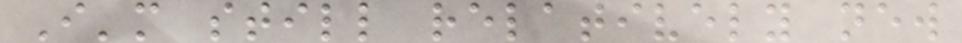I'm still relatively new
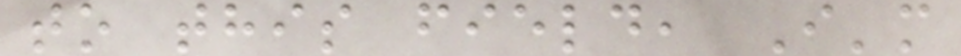to this field, I'm
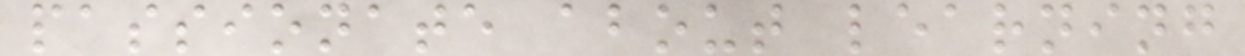passionate about learning
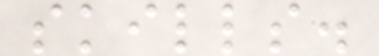skills.
